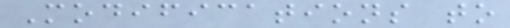Modifications to
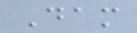Dam
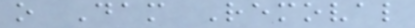o Dam Removal
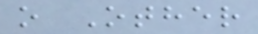o Other
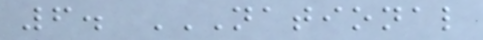6. NATIONAL
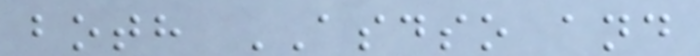both ASDSO and
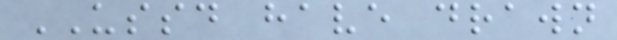USSD have drawn
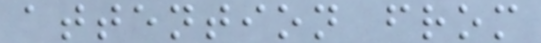attention from
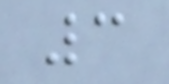3
